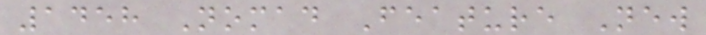1458 Nomad Feature New
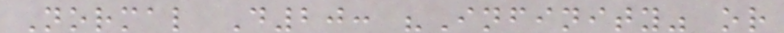Normal D20: "Infinity" or
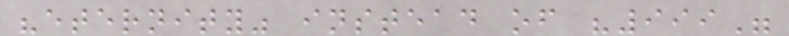"eternity" instead of "999"
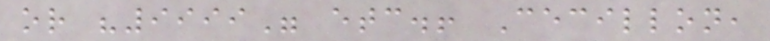or "9999" etc.! Cecillon,
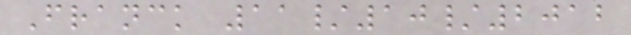Franck 11/10/2012
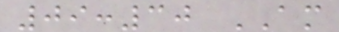09:30 AM
